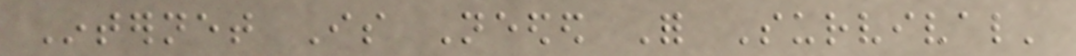Internet Is Needed For Survival'
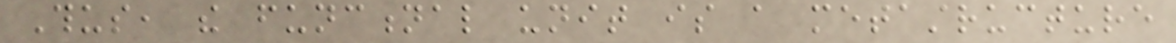Thus, the functional unit is a metastructure
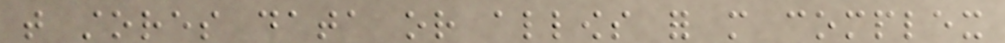that stores data or allows for more complex
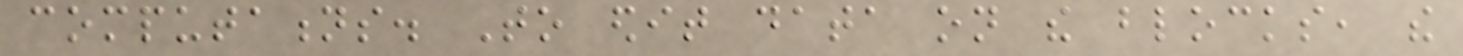computations. To edit data on the blocks, the
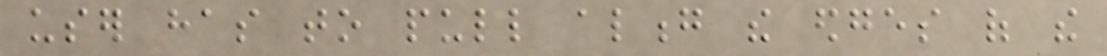user has to pull along the edges of the
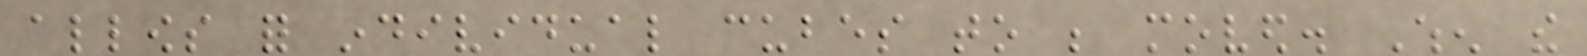allows for individual cubes to be moved. When the
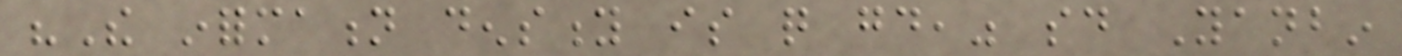"The information density is quite good," said Yanbin
